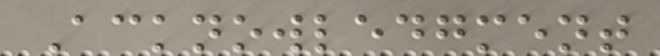Acknowledgment
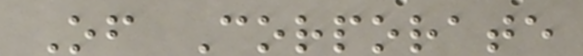Of Corporate
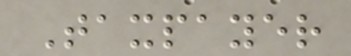Taxpayer
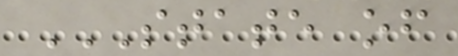STATE OF
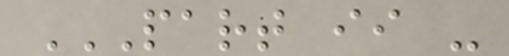PART II -
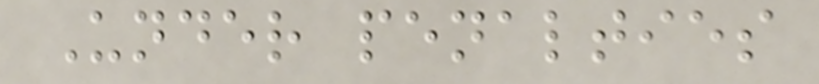Under penalties
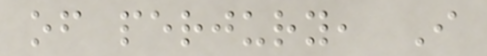of perjury, I
